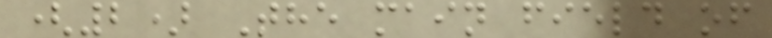(2) The main field of
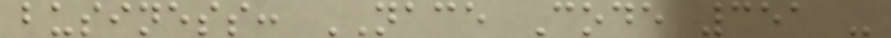business: NACE Code 351 -
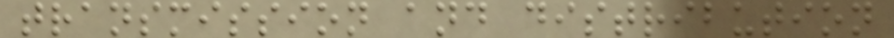transmission and distribution
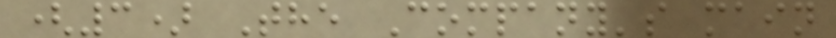(3) The Company's main
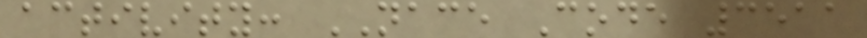activity: NACE Code 3511
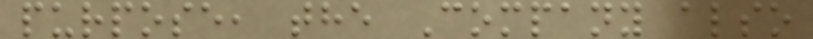purpose, the Company also
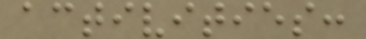activities:
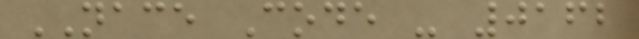NACE Code - 0162
